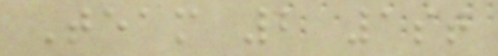Team 2 1st
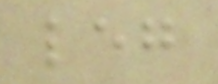leg
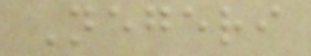Negeri
